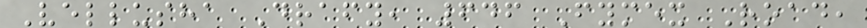Vellusha Drafy, 646 Fymex Road,
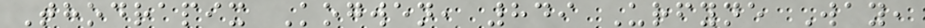Thodrapix Kogwen, 849 Urfyne Way,
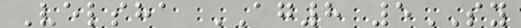Velsha AG8 5SY
